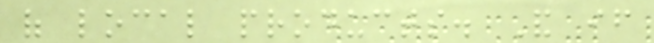of local products. And if
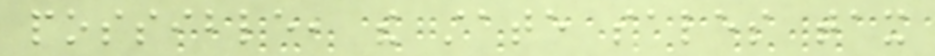possible, the state sales tax
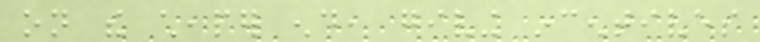on the cheaper end, giving incentives
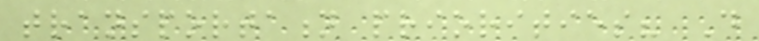transportation priorities? Do
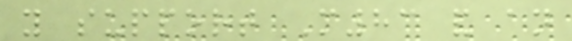you support M83 and an
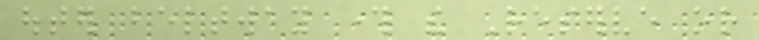outer beltway through the Reserve or
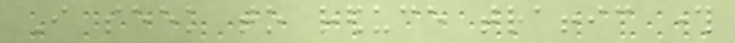I seek to reduce traffic through
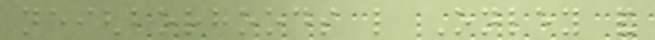neighborhoods like Onley and
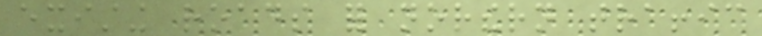existing roads for northern traffic
